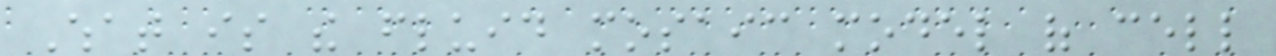What is the fluid mosaic model of cell
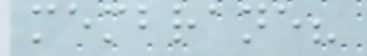membrane?
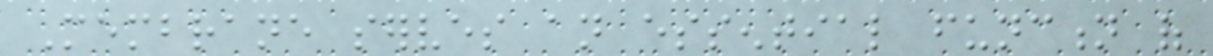Membrane serves an essential function of
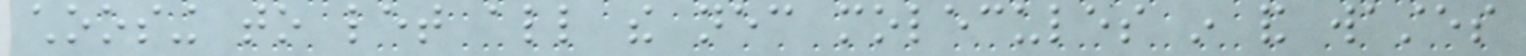choosing to let all the necessary molecules in and wastes
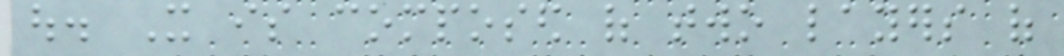out. It is composed of two layers of
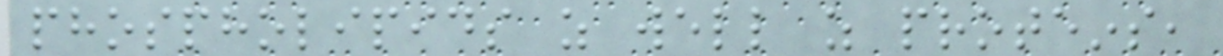phospholipids as well as proteins,
